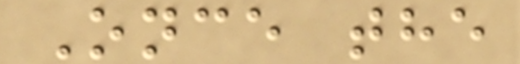Once the
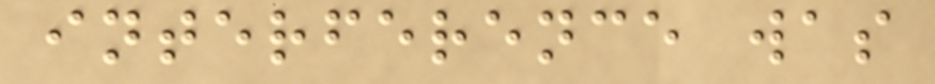interference was
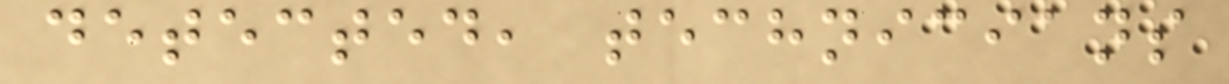detected, technicians
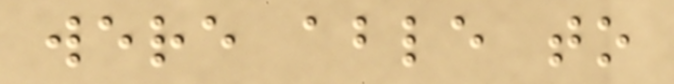were able to
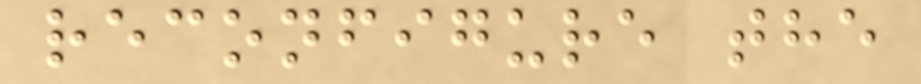reconfigure the
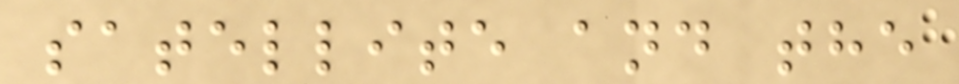satellite and the
